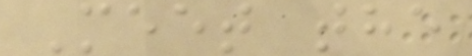Meet the
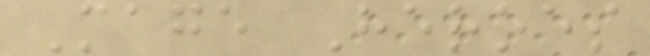Mage Heroes
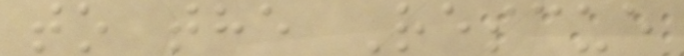to the Rescue
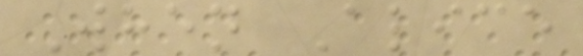When Alice
